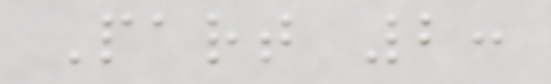Part 2:
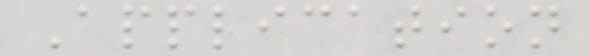Application
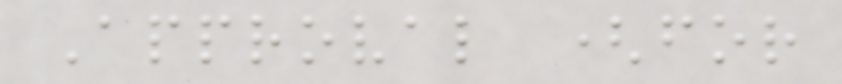Approval (for
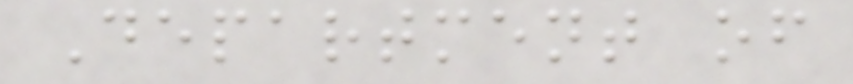Department of
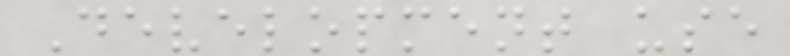Development use
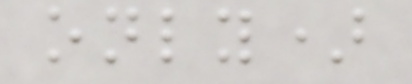only)
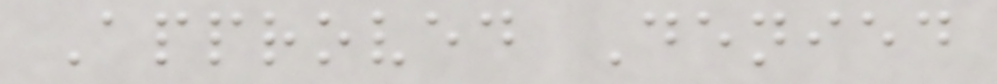Approved Denied
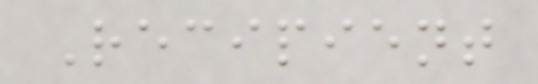Recipient
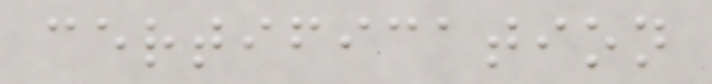certification
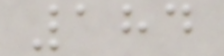184
